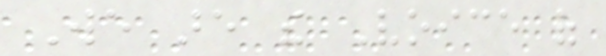We are the Voice of
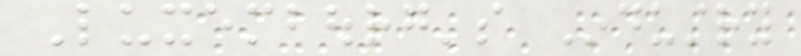Luxembourg's Industry
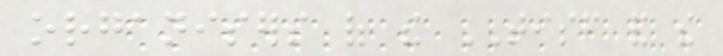organisers of the TISF and the
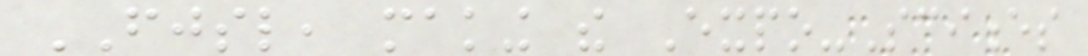FJSL, making the Expo-Sciences
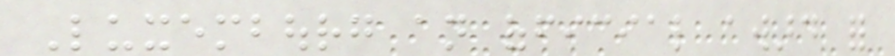Luxembourg an official award for
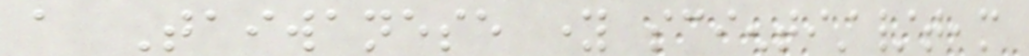a Taiwanese young scientist/team
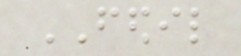FEDIL
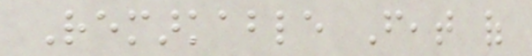Remarkable Feat of
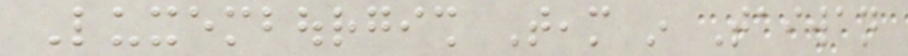Luxembourgish Team in Taiwan
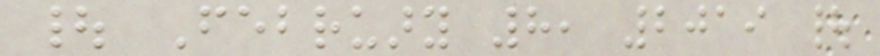| February 8, 2019 |
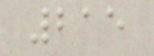215
